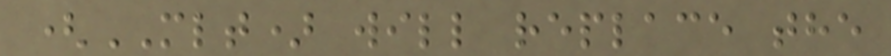(MLT) will replace the
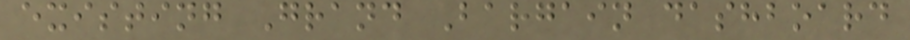existing Grand Bargain dashboard
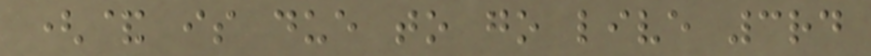(& is due to go live 3rd
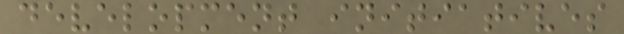development initiatives
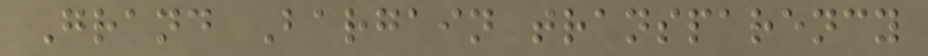Grand Bargain transparency
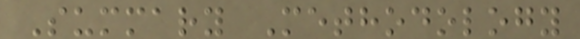Summary Methodology
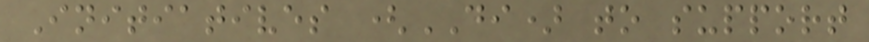Initiatives (DI) to support
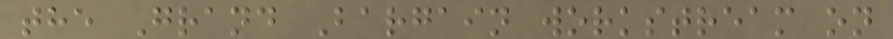the Grand Bargain workstream on
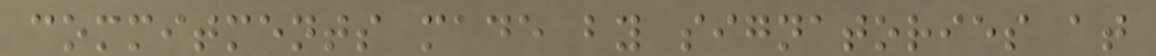commitments made by signatories at
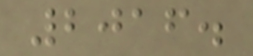2016.
